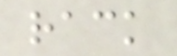rack
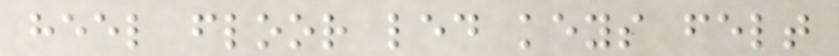heel floor led keys felt
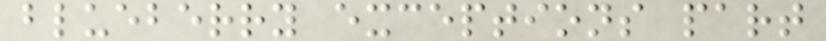blueberry exceptions part
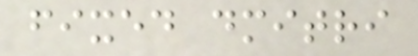fixed dmitri
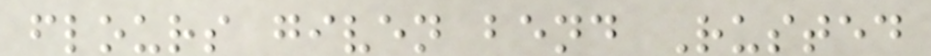flours given bend Rusted
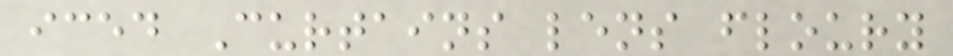iced Curtains lens floury
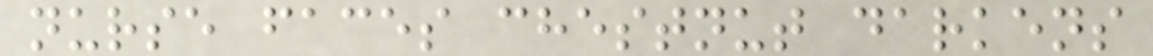nurse faces chestnut darkens
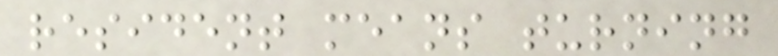resident means turning
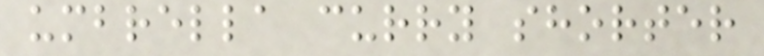umbrella curry shorter
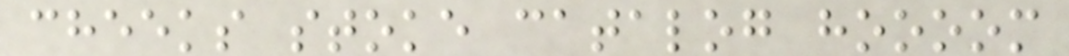cheeks stoke catalog hoooom
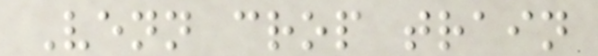Venn crop train
